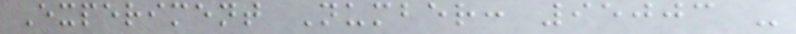Experiment Number: 95003 -
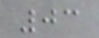03
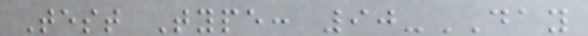Test Type: 90-DAY
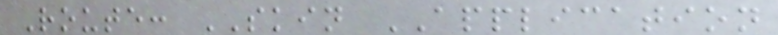Route: SKIN APPLICATION
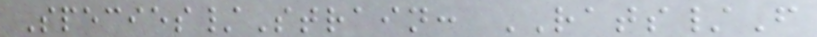Species/Strain: RATS/F
